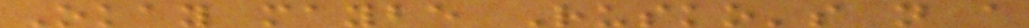Okay maybe Rusko's not a
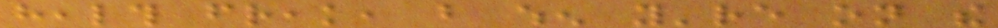health freak, but when you're on the
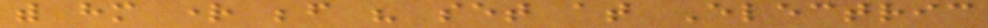with him right before his set at Electric
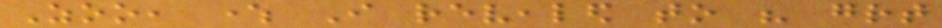Zoo, where I revealed to his great
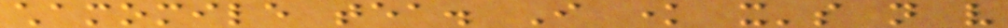chamomile tea. I know it's not very
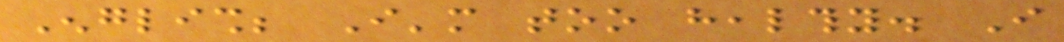English; I'm too healthy. I
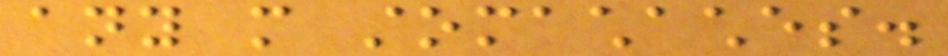any more stomachaches.
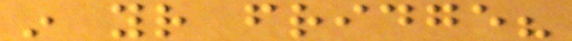in your fridge?
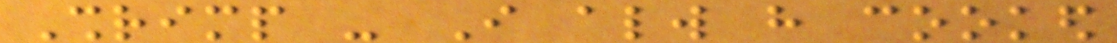Shrimp - I always have cooked
